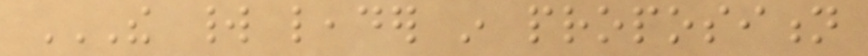THE WORLD LEADER IN PROPOSITION
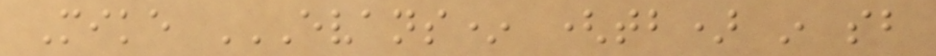Mike EVANS* (TB) IN SB
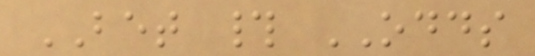BET # ODDS
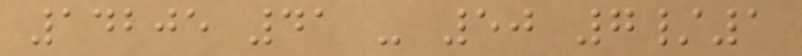14205 41 - 50 7/1
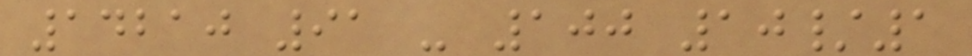14210 91 - 100 10/1
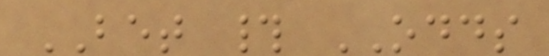BET # ODDS
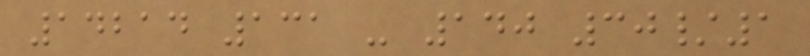14214 131 - 140 30/1
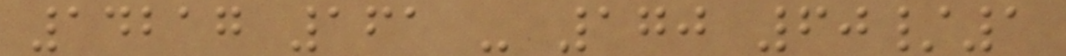14217 161 - 170 60/1
